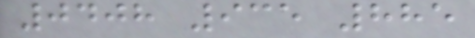0408 935 885
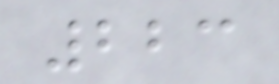223
